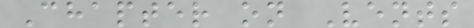Chapter on Vents
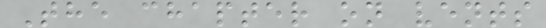The chapter on vents
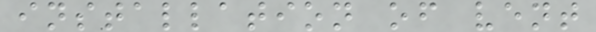installation of vent
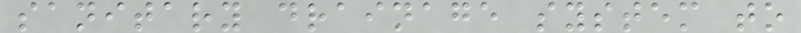sanitary drainage system to
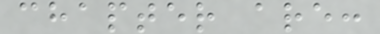chapter are:
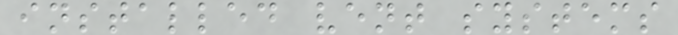installed vent systems
